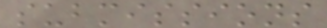submissions
